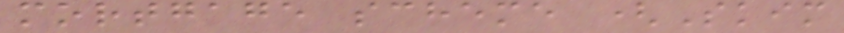mortgage scheme (Skim
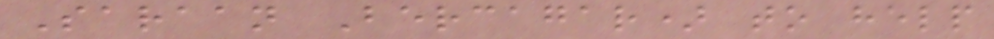Saraan Bercagar) to help
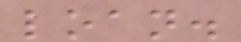loan.
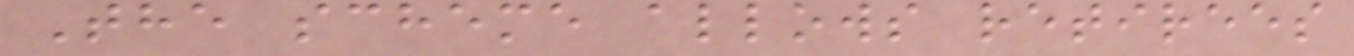The scheme allows retirees
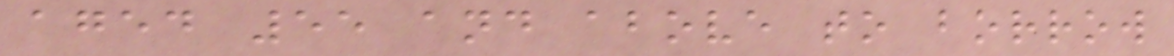aged 55 and above to borrow
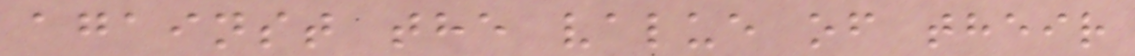against the value of their
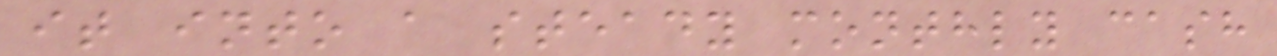it into a steady monthly cash
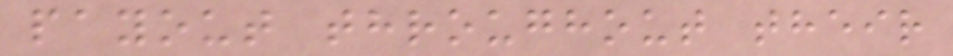payout throughout their
